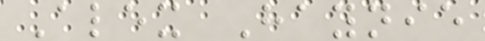Alex Haynie
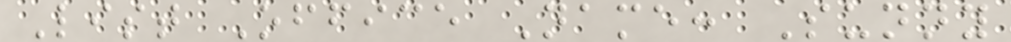List Office Name: Sunny
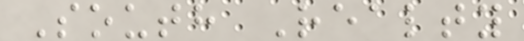South Realty
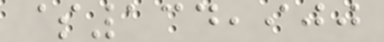$134,900
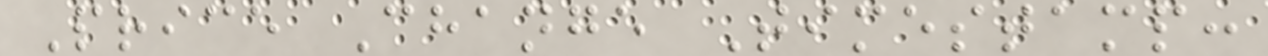Price Change Timestamp:
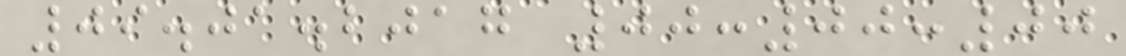09.01.2017 00:00:00
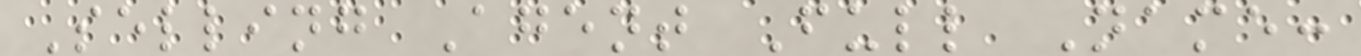Selling Agent Full Name:
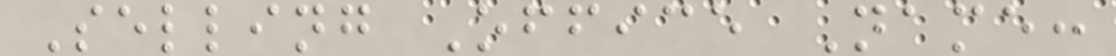Selling Office Name:
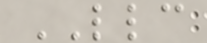LLC
